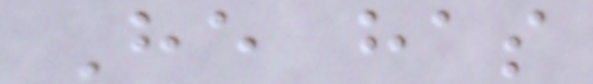He has
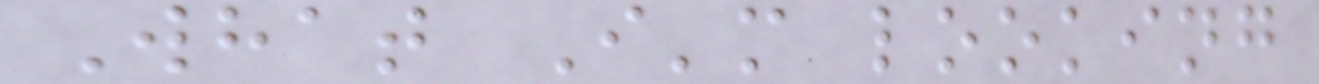What I'm looking
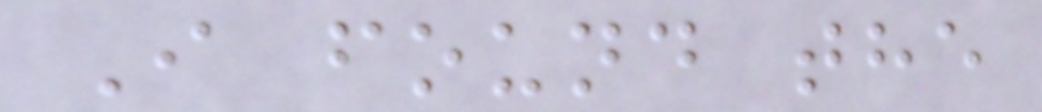I found the
